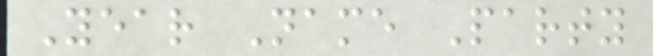Year Name Party
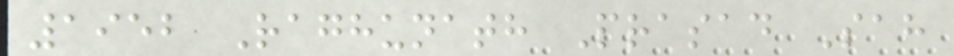1952 Raghunath Prasad Sah
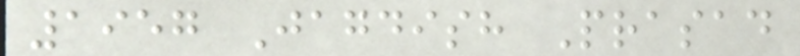1957 Jagdish Prasad
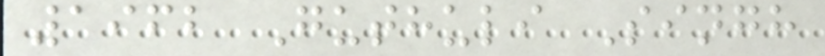1962 Guthuli Singh
